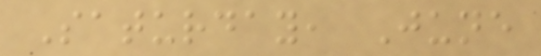Saturday, June
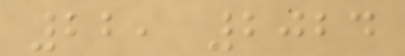22, 2024
